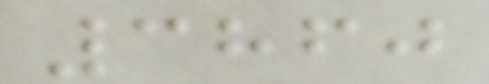3860
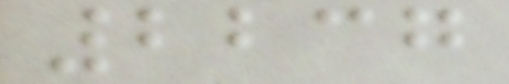2237
